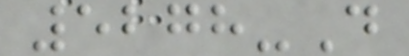5278-D
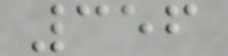356
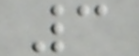3
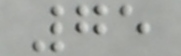75
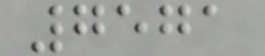7571
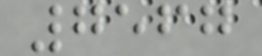7567
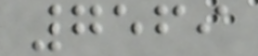7569
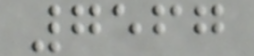7567
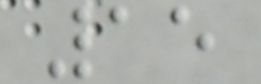15
